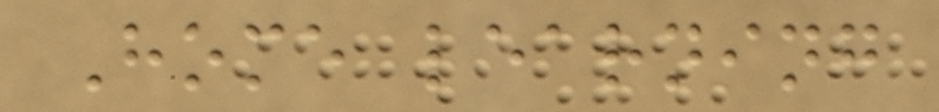Home learning
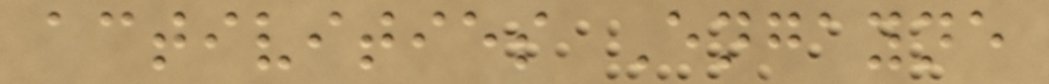activities Engayne
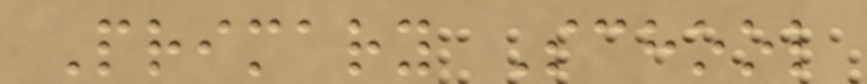Primary School
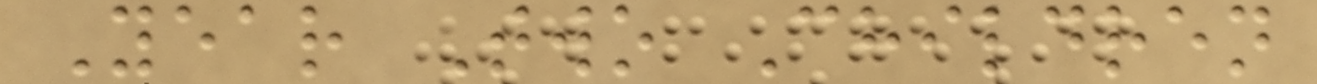Year Two Children
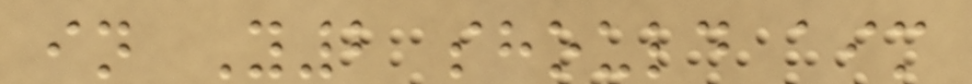in Y2 should aim
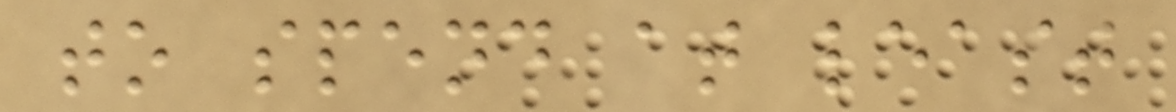to spend at least
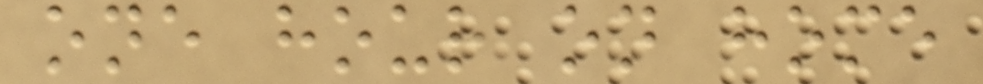one hour on home
